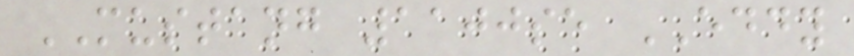MUSTANG 1100se EDDY
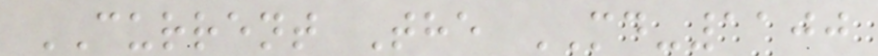CURRENT The MD-1100
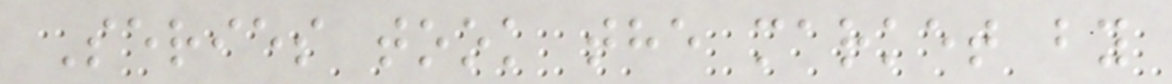Series took the market by
